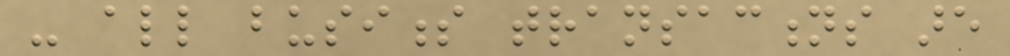- all business transactions are
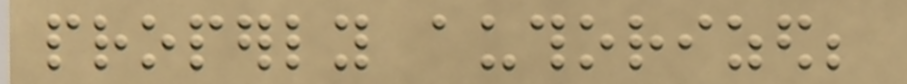properly authorized;
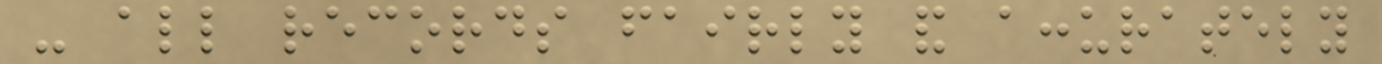- all records fairly and accurately
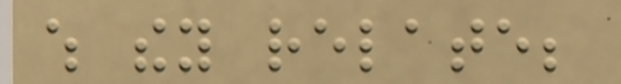which they relate;
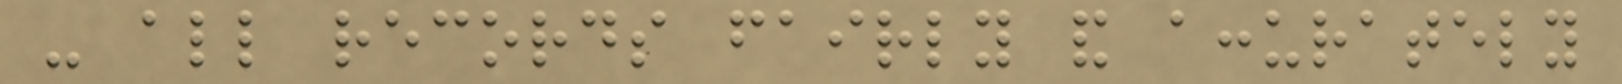- all records fairly and accurately
